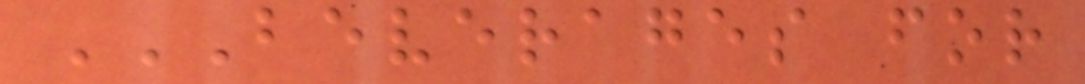BEVERAGES FOR
